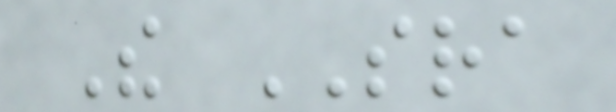The SRA
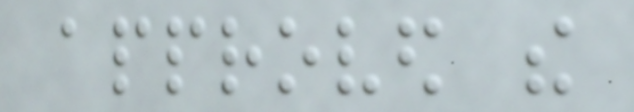approved the
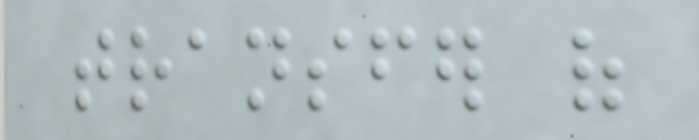transfer of
